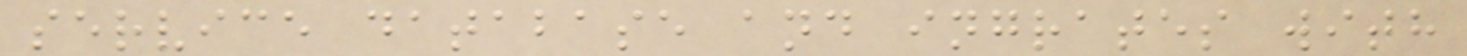service database and ingrates with
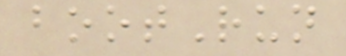bootRun
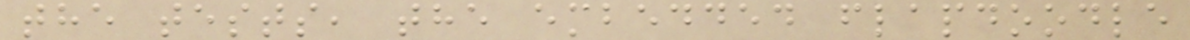the tests, the embedded flapdoodle
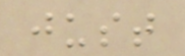just
